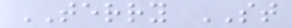TERRY ST
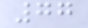77
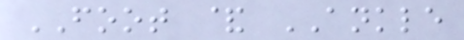FOOT & ANKLE
